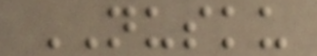NUSKU
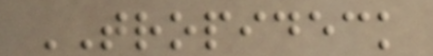TROPIDECK
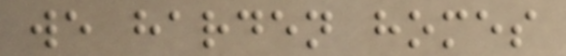we harden homes
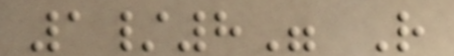1/8" R
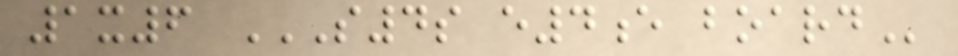1x6 S4S E4E BOARD
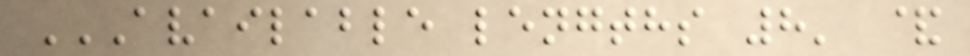AVAILABLE LENGTHS 8' &
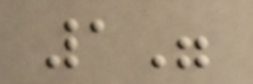1"
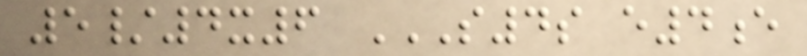5/4x6 S4S E4E
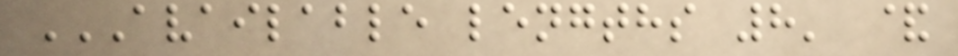AVAILABLE LENGTHS 8' &
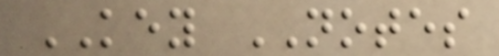KEY NOTES
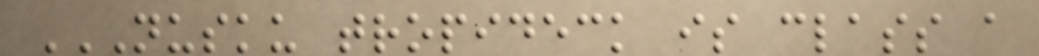NUSKU TROPIDECK IS CLASS A
